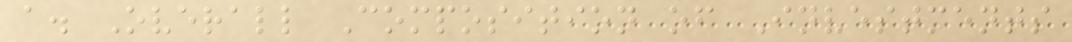a. Overall Composition of Investments
